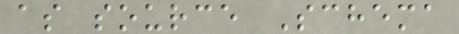as source Schema
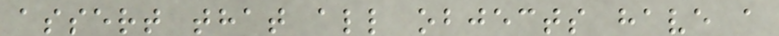assert that all objects have a
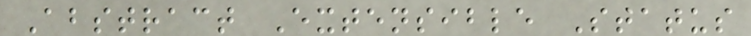Abstract Extensible Status
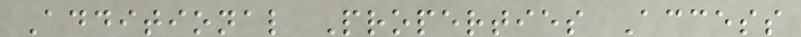Additional Properties Access
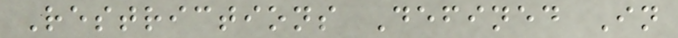Restrictions Defined In
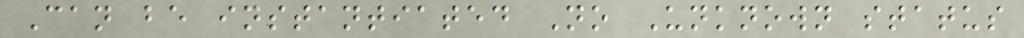Can be instantiated No Unknown status
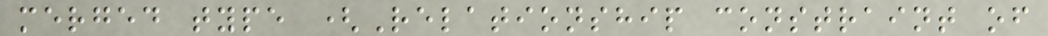merged type (Relationship constraint of
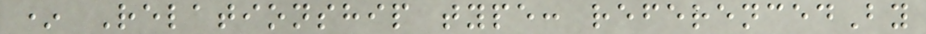* Relationship type: referencedBy
